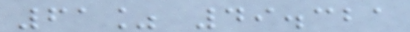61% 49.321
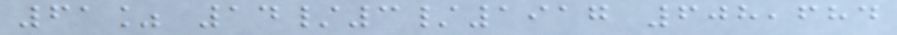61% 14/3/1917 608,684
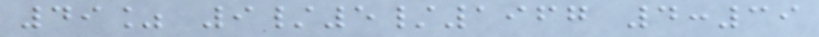49% 9/5/1967 4:39
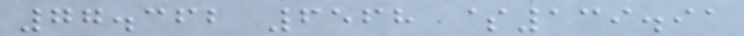77.362 6568 $139.91
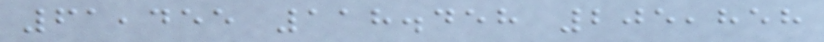61,455 118.458 205,858
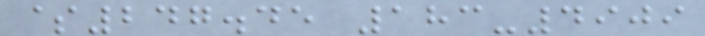$247.45 183-4909
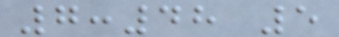7:48 5
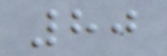80
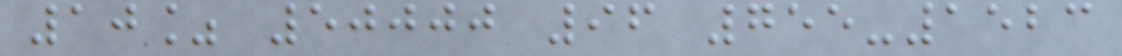10% 50000 96 755-1523
